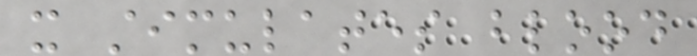it stimulates blood
